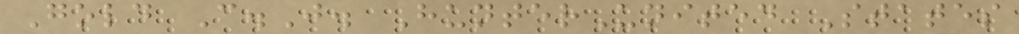Gold C.J. HunterUnited States
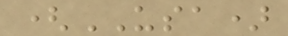(USA)
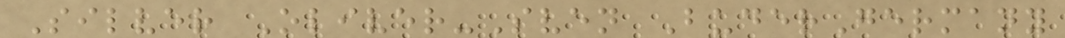Silver Oliver-Sven BuderGermany
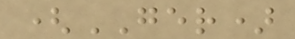(GER)
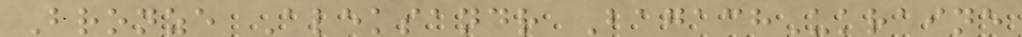Bronze Aleksandr BagachUkraine
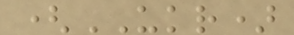(UKR)
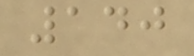140
